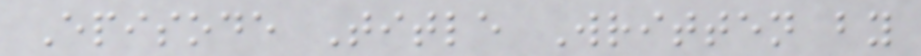Episode Title Written by
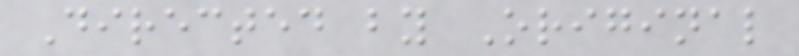Directed by Original
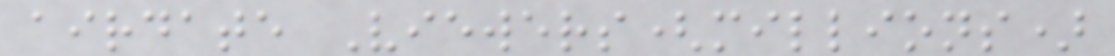airdate Viewers(millions)
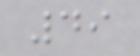49
